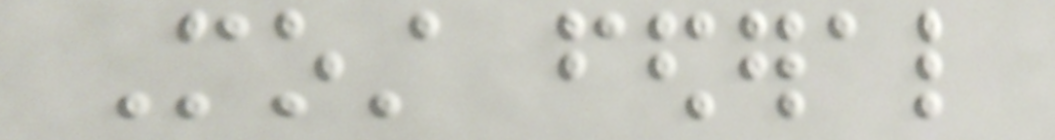Most federal
